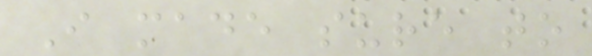I made sure to
